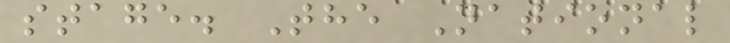stage. The National
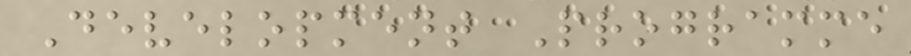Development Programme
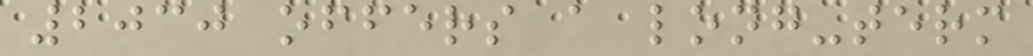2030 offers a long-term
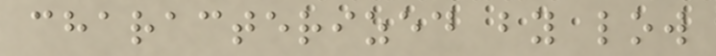characterized by low
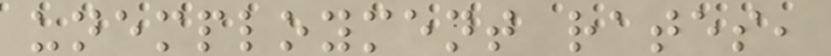unemployment rates,
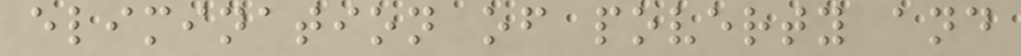elimination of poverty and
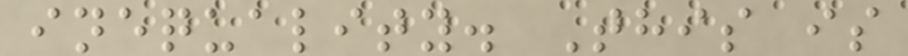inequality. This is
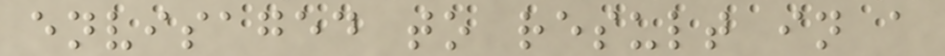envisaged to result in a
